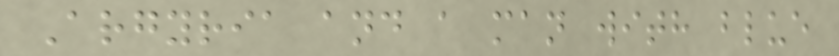Argyria and a man with blue
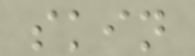skin
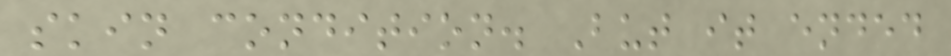skin condition. But it ended
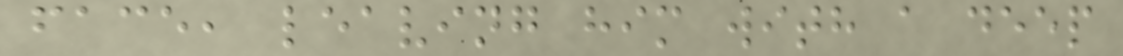face, leaving him with a deep
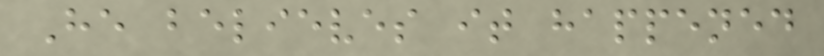He believes it happened
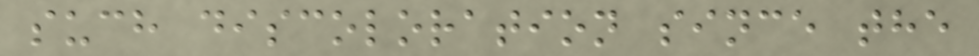such discoloration since the
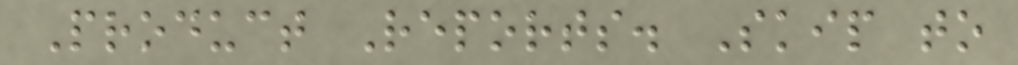Product Reports. Skip to
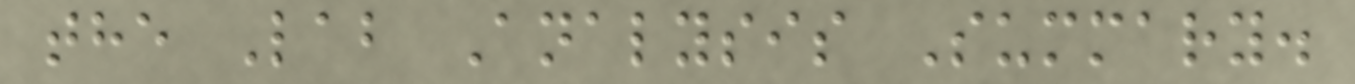the Lab Analysis Summary.
